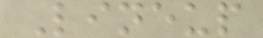Lineup
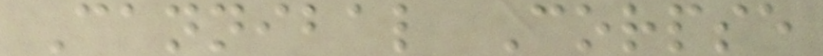Cannibal Corpse
